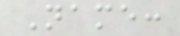Name:
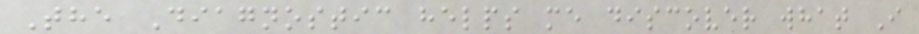The Diagnostic helps me discover what I
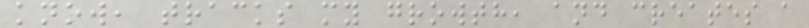know, tracks my growth, and creates a
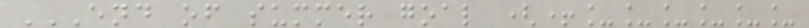END OF SUMMER GOAL (+______
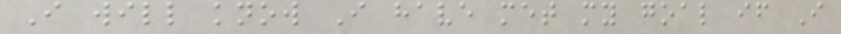I will know I have met my goal if I
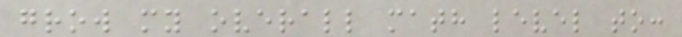grow my overall math level to:
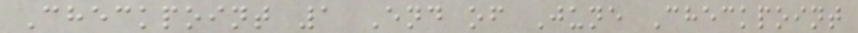Checkpoint 1 End of June Checkpoint
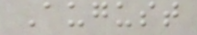August
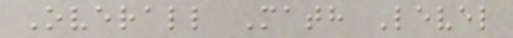Overall Math Level
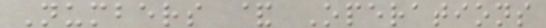Numbers & Operations
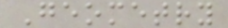Geometry
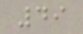49
